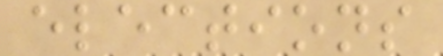elections
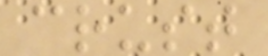crust
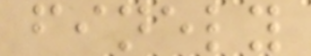finely
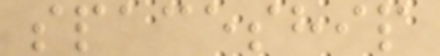spaceship
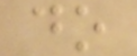do
